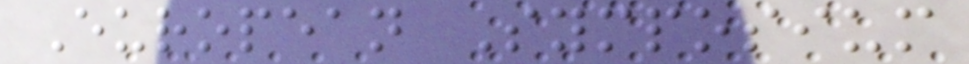European Symposium
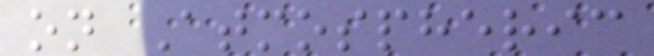on Atmospheric
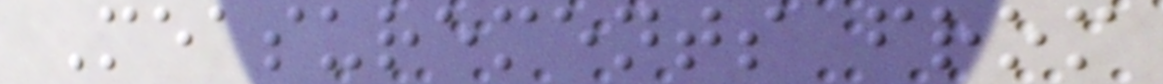Measurements from
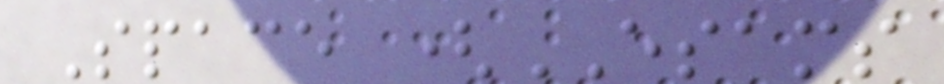Space (ESAMS
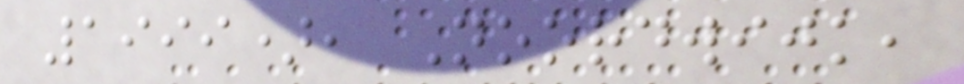1999), Noordwijk,
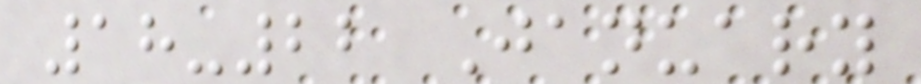18-22 January
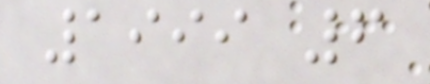1999 6
